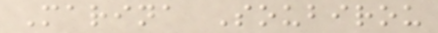Marina Soubirou
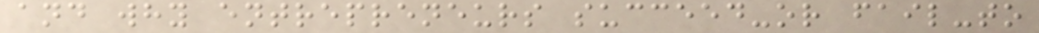and why entrepreneurs succeed-or fail-to
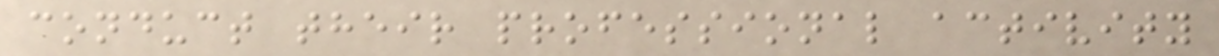conduct their professional activity
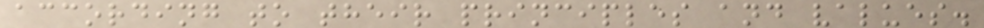according to their principles and values.
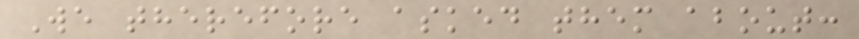We therefore asked them about:
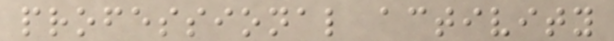professional activity
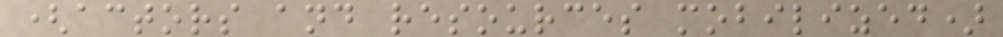(actors and resources mobilized)
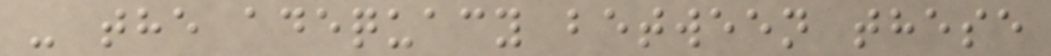- the adequacy between these
